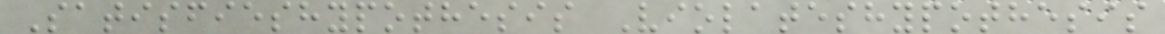Satisfieshypothesis Violateshypothesis
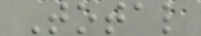Total
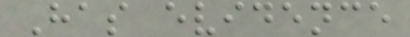Has evidence
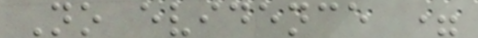No evidence =
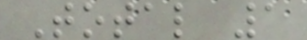Total 1
